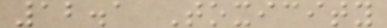12.1 Toxicity
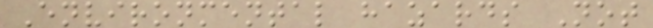Environmental hazards Not
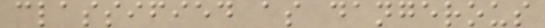classified as dangerous
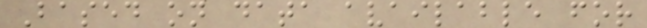Based on data available for
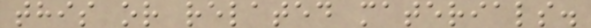this or related materials.
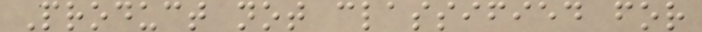Product not classified for
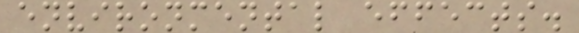environmental effects.
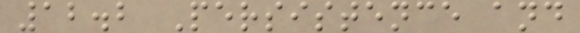12.2 Persistence and
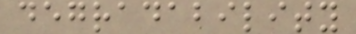degradability
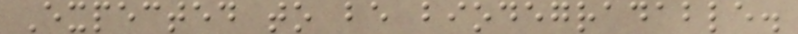Expected to be biodegradable.
